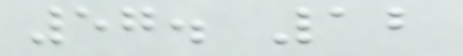57. 12
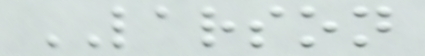LARSON
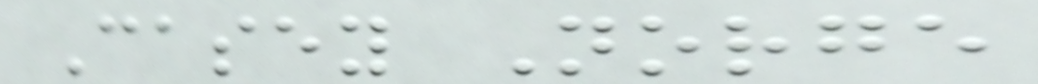Casey Norge
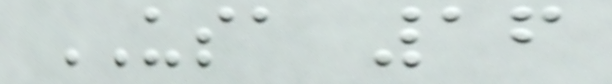USA 16
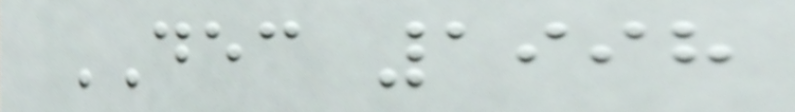DEC 1998
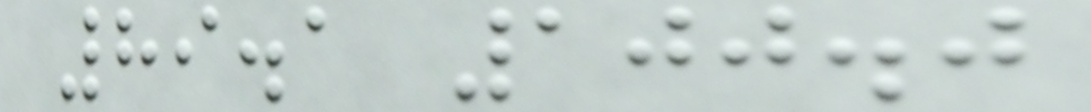89.1 100.0
